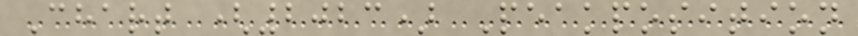Chart (2023) Peakposition
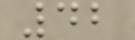42
